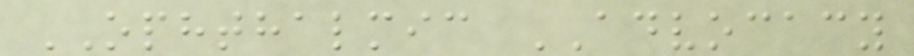OPHTHALMIC ADVOCACY
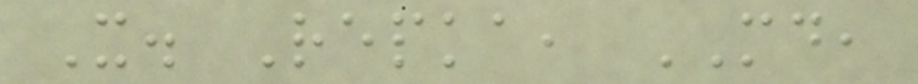X. Repka, MD,
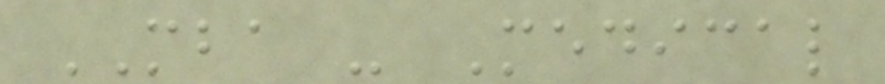MBA - Medical
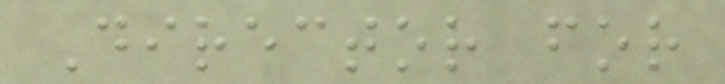Director for
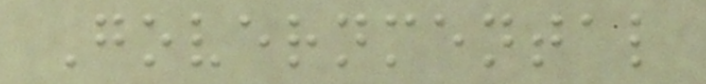Governmental
